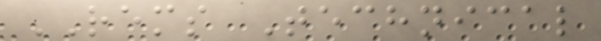REMS Technical
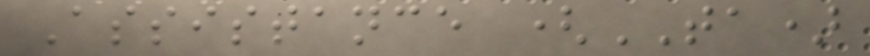Assistance (TA)
